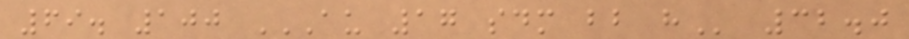69. 100 AU 17 SDM BB H 32.0
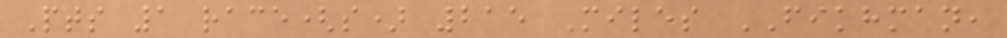Pts 1 race(s) 215 Miles FIKHMAN,
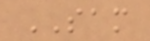SAM
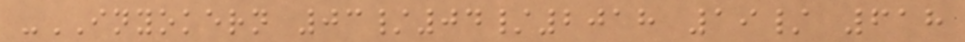-INYOKERN 03/04/2018 19/ 618
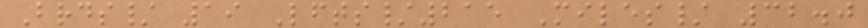Brds/ 19 Lfts/215 Miles/ 32.0
